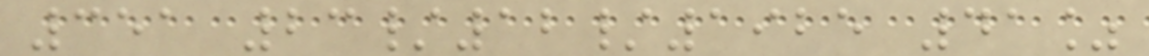351 23/12/1925 41%
